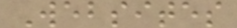Websites
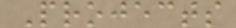Projects
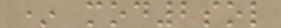* mod2sol
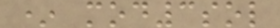* mod3sol
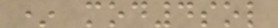* mod4sol
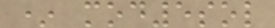* mod5sol
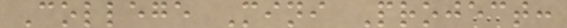College Mini Project:
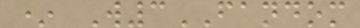* W3FANDOM
